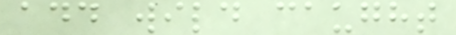add wild caught
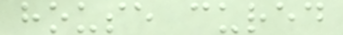house cured
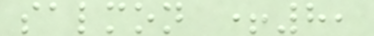salmon +8,
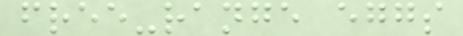free-range eggs
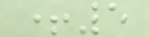+5
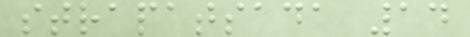strapatsada 14
